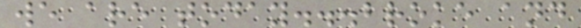we are today...broke and
